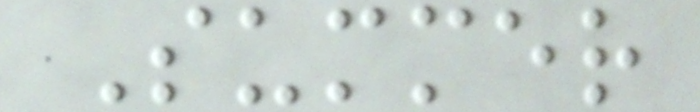Summer
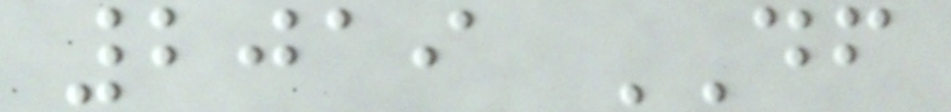2019 DF
